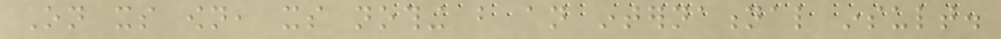On its own, its nothing but an international insult.
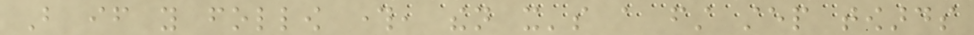But if you follow through, then it's a first step towards
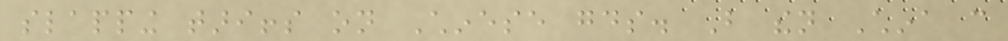slapping tariffs on Chinese goods. But then China can
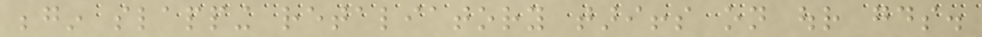begin slapping retaliatory tariffs on our goods.
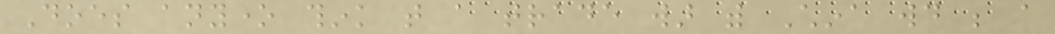Does anyone think that a trade war with China would be a
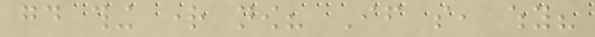good thing right now? If so, why?
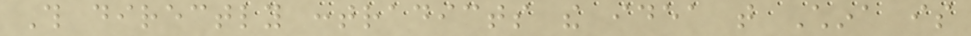This directly contradicts the idea that China is
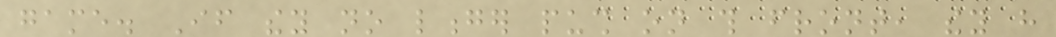game. If they no longer push on this front, they have
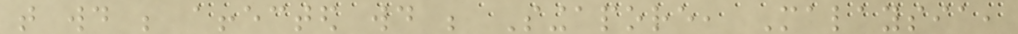that would be affected would be Singapore, Malaysia,
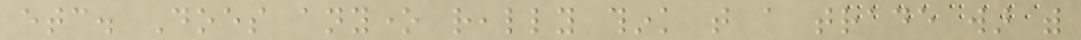etc. Does anyone really think that a trade war with
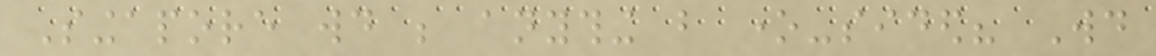Singapore would be anything but one-sided? Would
